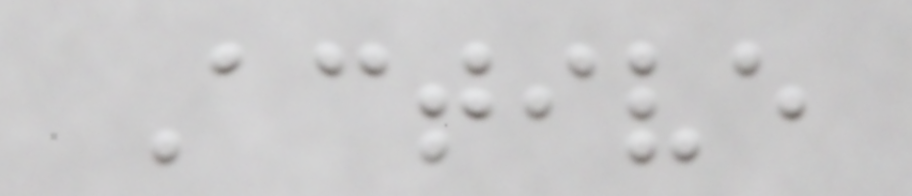Active
